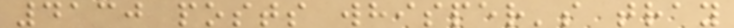4130 posts whisper's tray
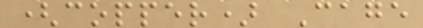(copper) Cage
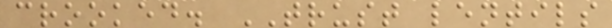crooked. TRUST lentils
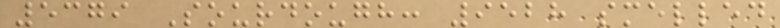5379 Sourdough: 9528 smelled
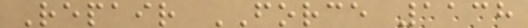Repair FORCE 1138
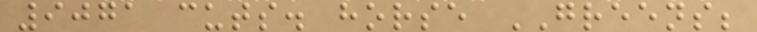9071 cuts. horse GREENS;
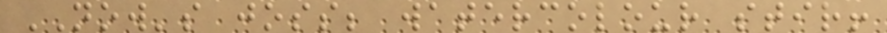NOW's joss; watercolour stir!
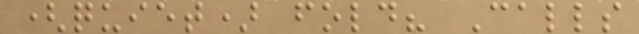(quiet) fold? Calls
